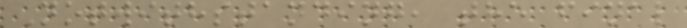Notwithstanding, the final
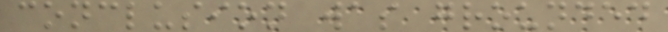conclusion was grounded
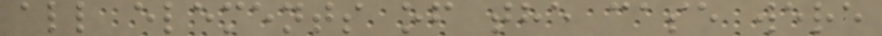all elements of the case were
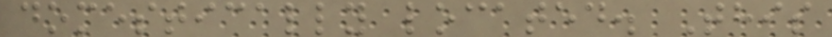domestically located. This
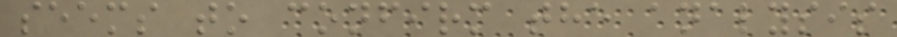seems to confirm the analysis
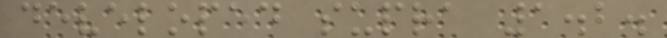developed supra 1.2.
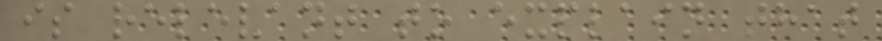is relevant to explain that
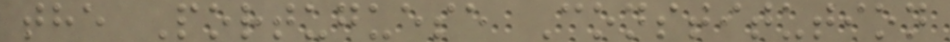the Portuguese Constitution
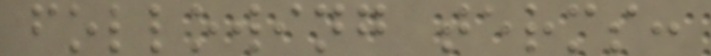following terms:
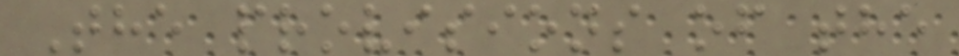The provisions of the
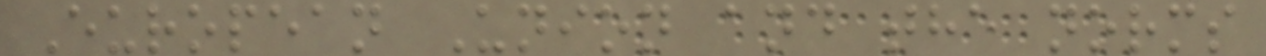European Union and the norms
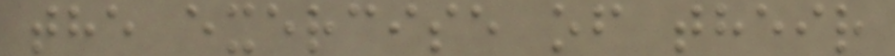the exercise of their
